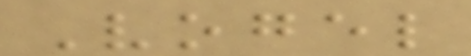Vogel
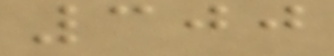300
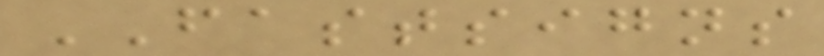FASTSIGNS
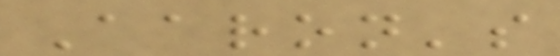Aaron's
